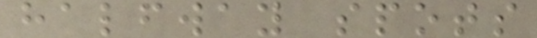halfway spots
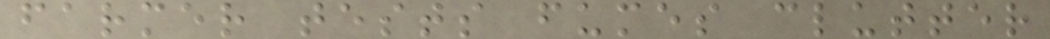farmer tests fumes clutter
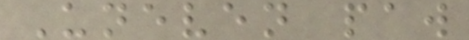Uneven paw
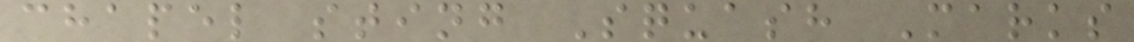chapel sting Squash Marks
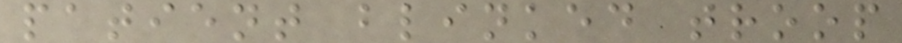patient blinked troop
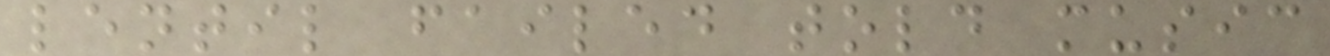lentil failed told music
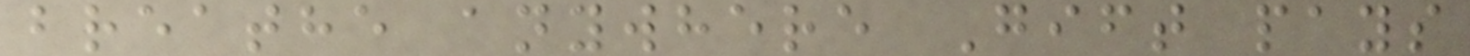breathe anywhere Gift pays
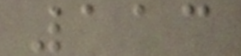113
